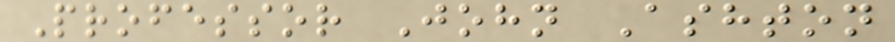Professor John Ashton
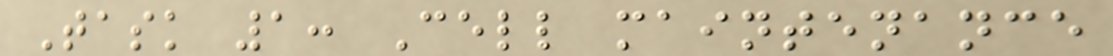Task 1: Cell maintenance
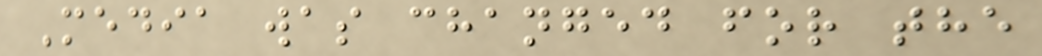Media was changed for the
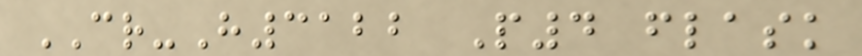CR-H3122 P4 flask
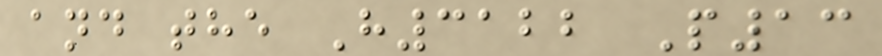and the H3122 P13
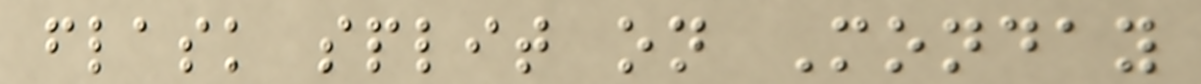flask split on Monday
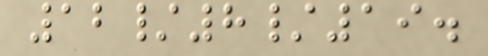12/8/19.
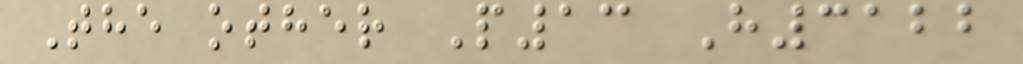The other P13 H3122
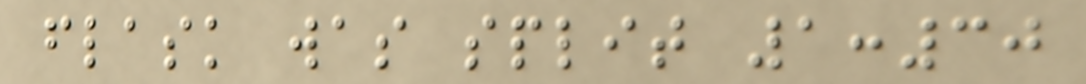flask was split 1:30
